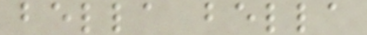bella bella
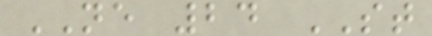NE 24 ST
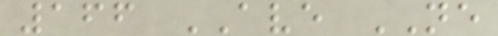166 AVE NE
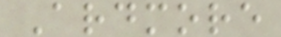Ardmore
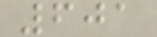601
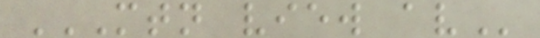MTN VIEW AV
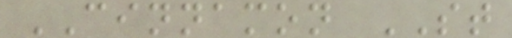CINNAMON ST
